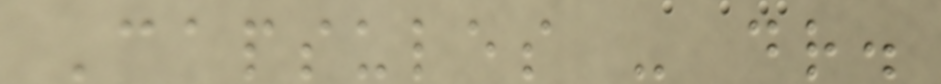Capsules - dr.
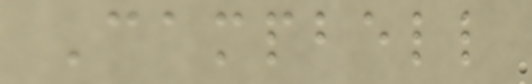Campbell
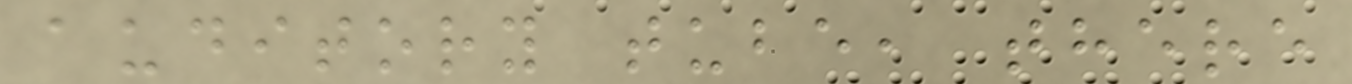auditory tube, there
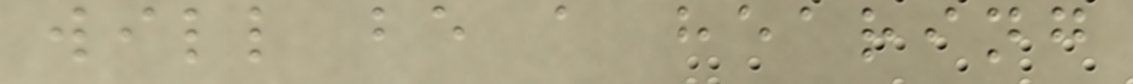will be a hearing
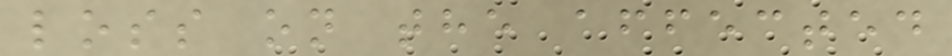loss on the affected
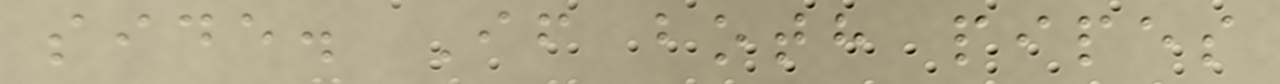side. If both pipes
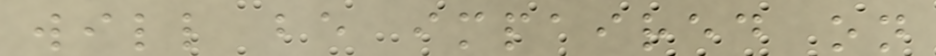will be impaired on
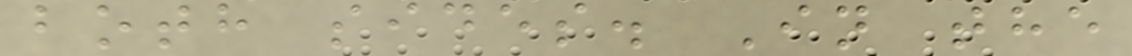both sides. In the
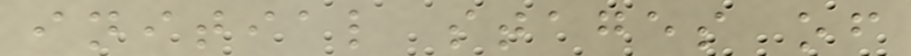initial stages of
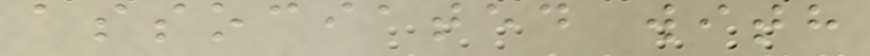associated with
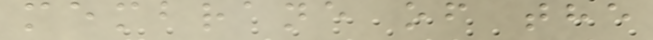membrane of the
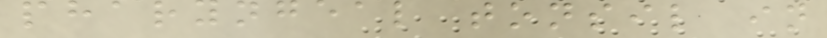pharyngeal tonsil in
